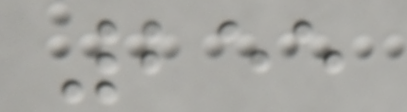255
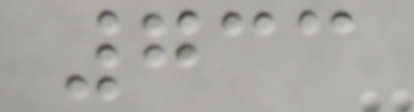733
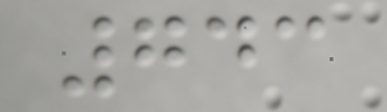743
